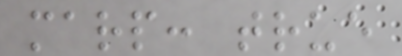marp: true
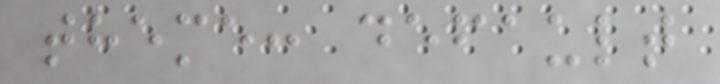theme: default
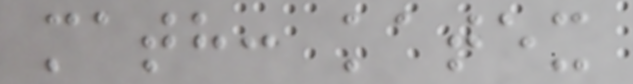math: katex
